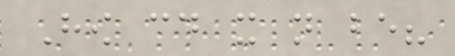How could it not be?
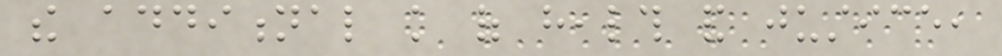the additional knowledge of health and justice,
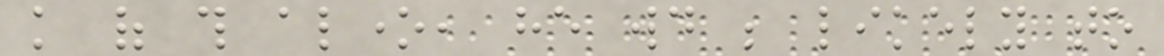knowledge of this alone, he would be likely to
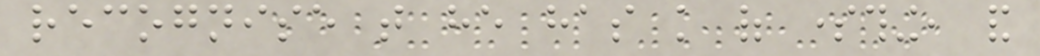recognise that he has knowledge of something, and
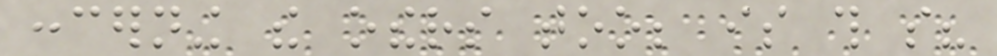concerning the others too; is this so?
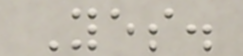Yes.
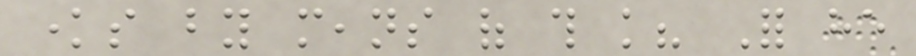knows by means of this knowledge? For he
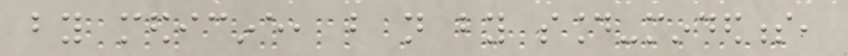by medicine, but not by sound-mindedness,
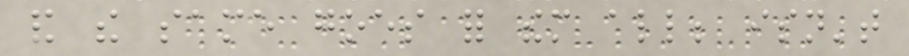and the same goes for them all; isn't
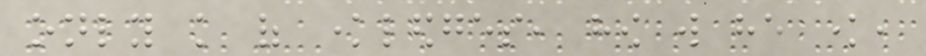only knowledge of knowledges, how will he know,
